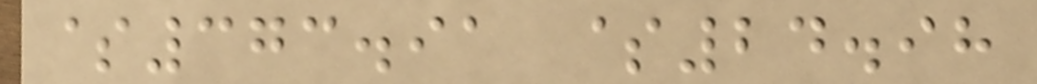$373.91 $24.98
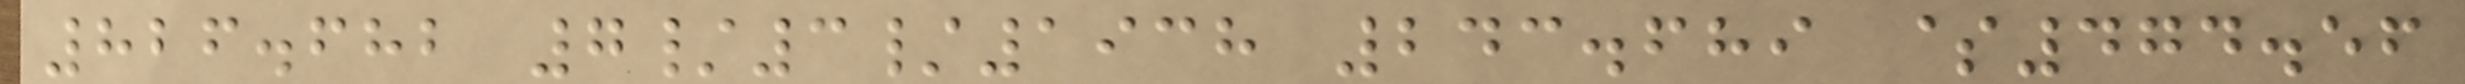826.682 7/3/1938 243.689 $474.56
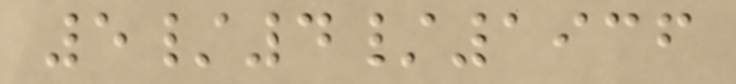5/4/1936
